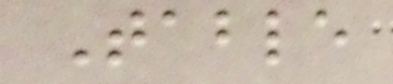Table
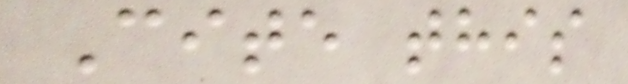Cite this
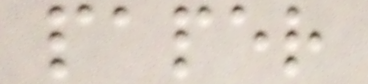paper
